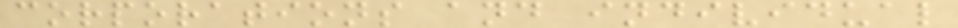corporations and individual
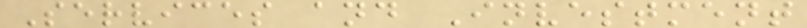Services and Investment
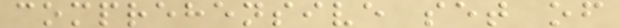comprehensive set of
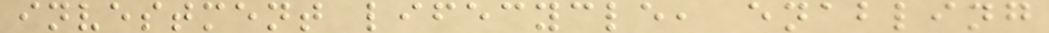investment lifecycle, enabling
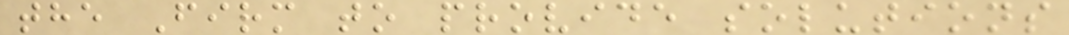the Firm to provide solutions
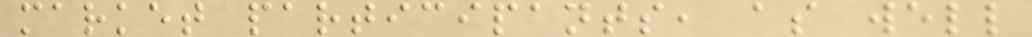market participants, as well
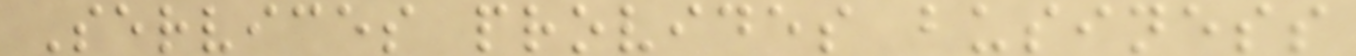Services provides business
